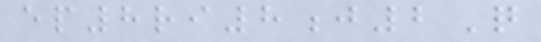ep8ri8j2Q
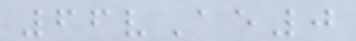66vAe0
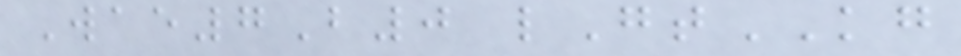Wae7B0 lGtKG
